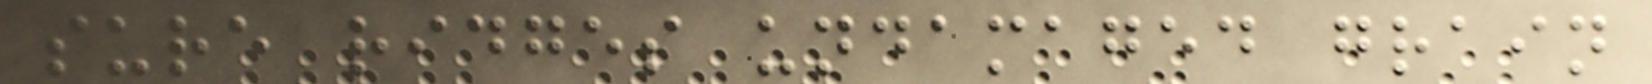sure ridges undamaged grain
